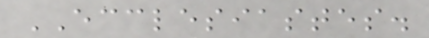ECCLESIASTES.
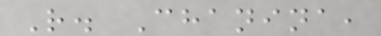R. Chanina,
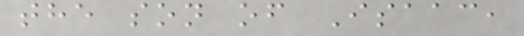the son of Isaac,
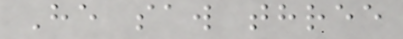He saw three
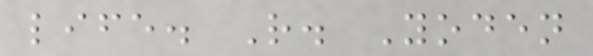life. R. Yoden
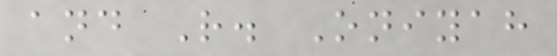and R. Oniyah
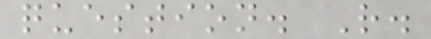question. R.
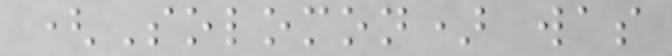(Solomon) was
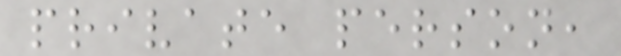private person,
